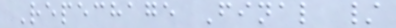Repechage Final /
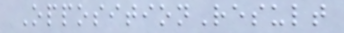OppositionResult
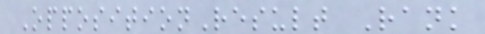OppositionResult Rank
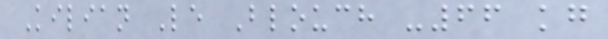Kilian Le Blouch -66 kg
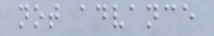not advance
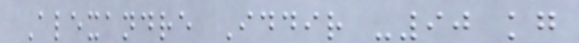Alexandre Iddir -90 kg
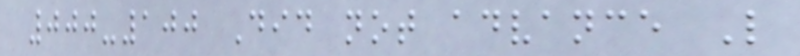000-100 Did not advance L
